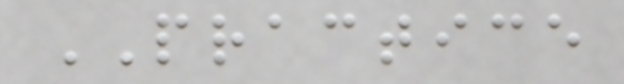PRACTICE
